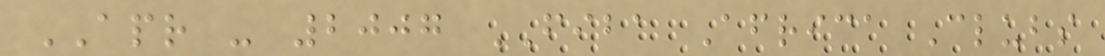APR - 2007 FIBA Africa Clubs
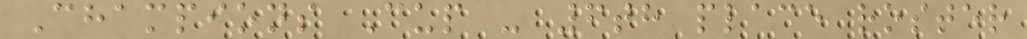Champions Cup - 6th place roster
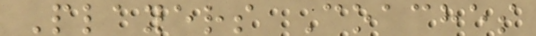Players Coaches
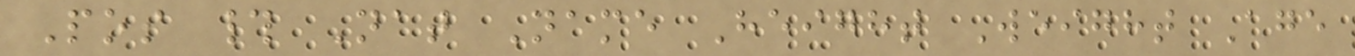Pos # Nat Name Height Weight Age
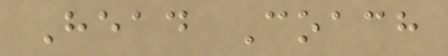Head Coach
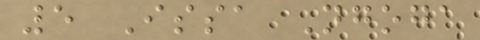5 Issa Ngoga
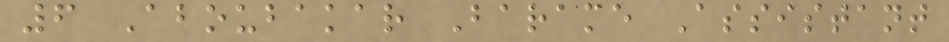6 Aboubakar Barame Assistant
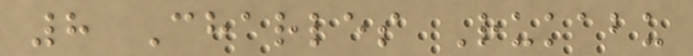8 Charles Rukabu
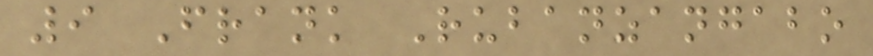9 Frank Rubanzangabo
